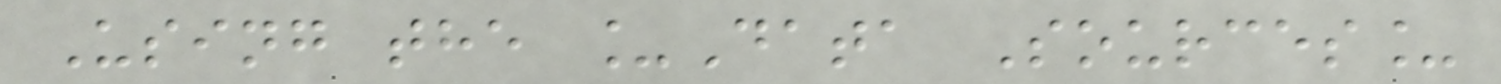Using the _Data Sources_
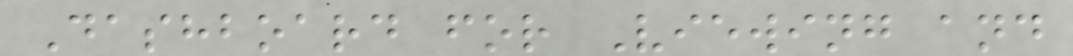Dashboard for Viewing and
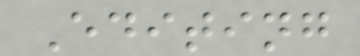Editing
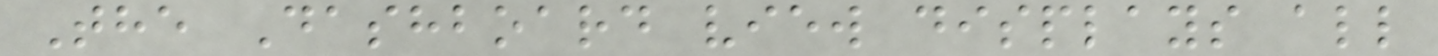The Dashboard view displays all
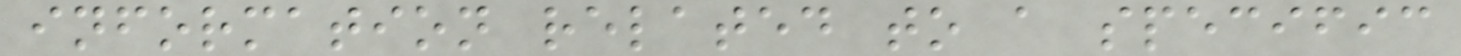information related to a specific
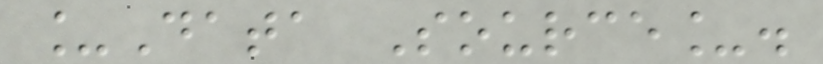_Data Source_.
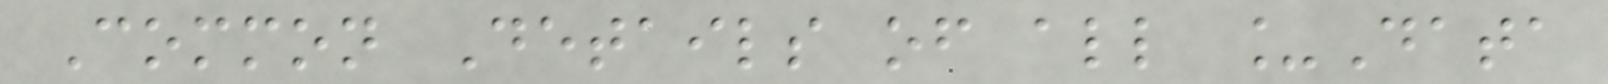Common Details of all _Data
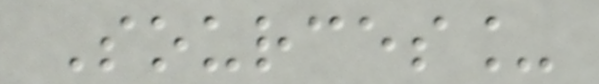Sources_
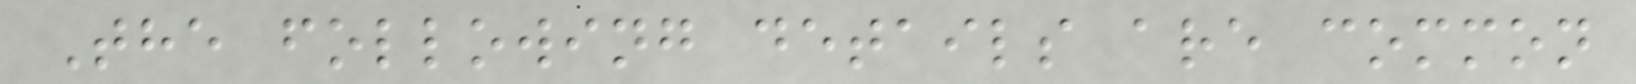The following details are common
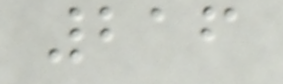216
